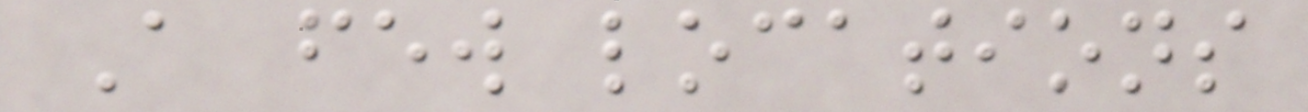A few locations
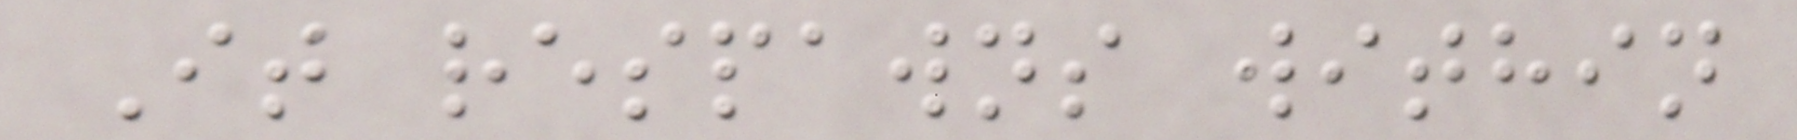It respawns within
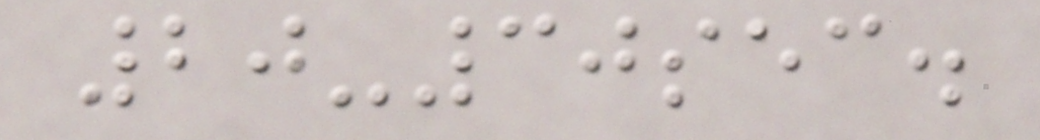20-30sec.
